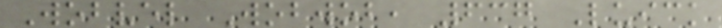Wobvel Wobwob, 637 Luick
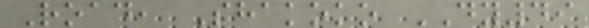Road, Shakoko DY49
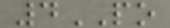4PO
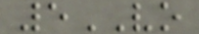5VO
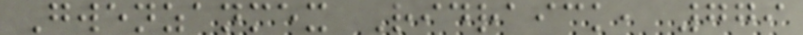Gwenzanmex Ridraick, 779
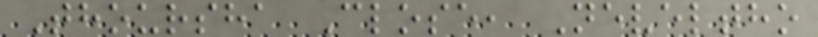Thoursha Close, Neveltho
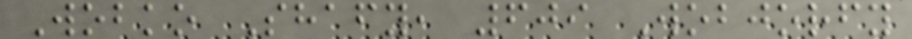Wobko Shafy, 609 Wobjorfy
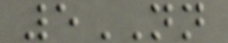5NN
